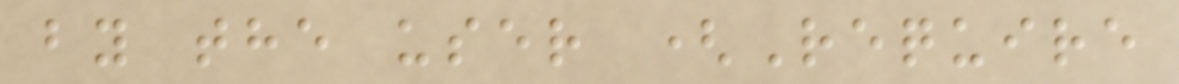by the user (Require
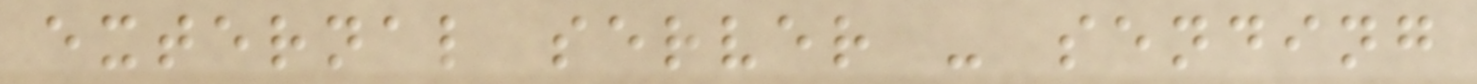external server - sending
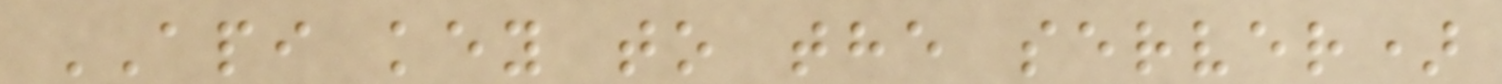API key to the server)
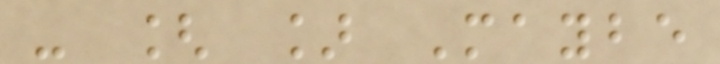- [ ] Maybe
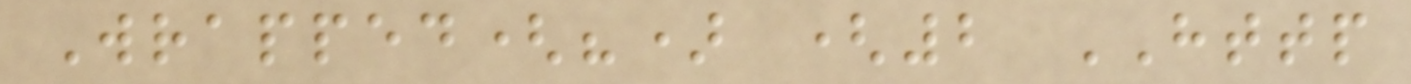Wrapped(?) (2 HTTP
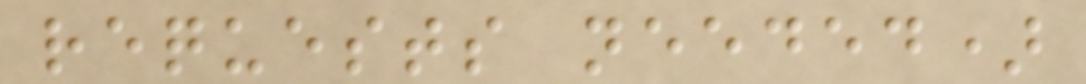requests needed)
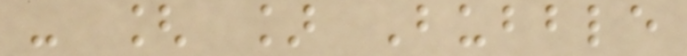- [ ] Bubble
